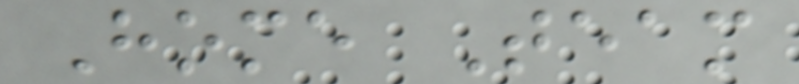Home Team
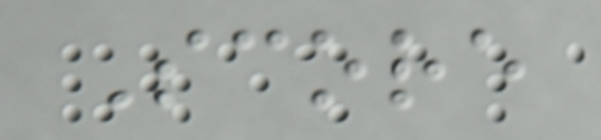Score
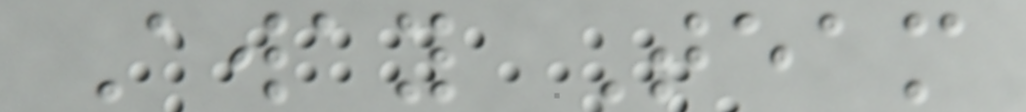Away Team
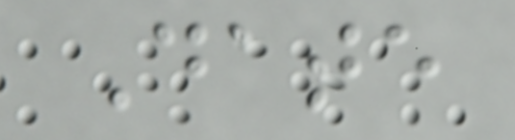Date
